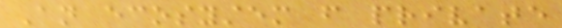An ecosystem from private
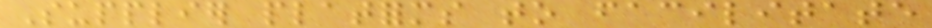Supplier platforms to facilitate
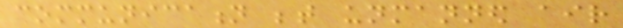communication between unmanned air
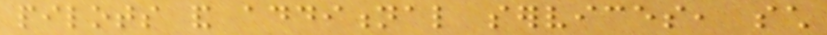pilots and additional services, such
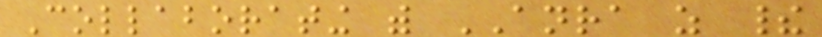Collaborating with ANRA as their
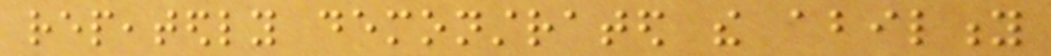repeatedly demonstrated the ability
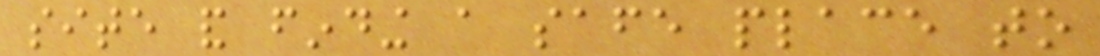site and finding a safe place to
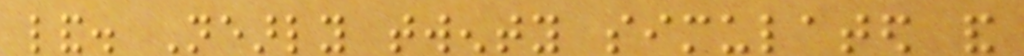land. Nearly twenty simulated and
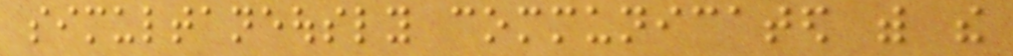simultaneously communicated with the
